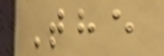The
